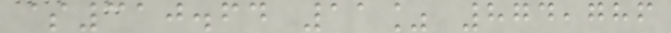$310.64 11% 874,786
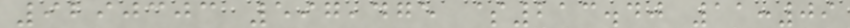9290303 597,475 $213.40 11:09
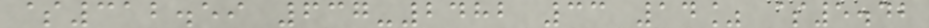$312.59 637-2482 33 14% $5.42
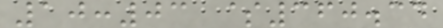10:03 $360.34
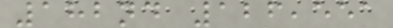182nd 126,551
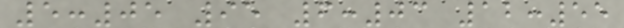5:05 95 6:03 12:55
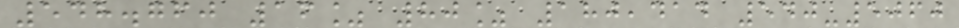548.760 16% 80% 180,414 540-5060
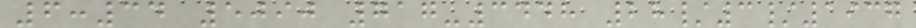6:34 5090 717-3448 28/3/1937
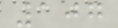107
